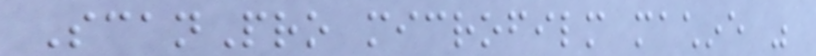ScanPro microfilm machine was
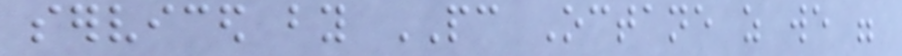serviced by PC Octane as we were
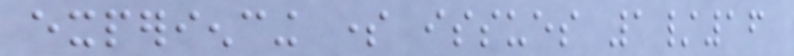experiencing some issues 1/16
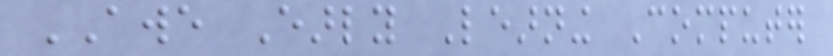AWE Early Learning Computer
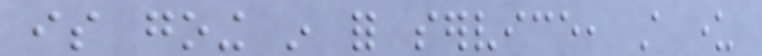is going in for service, still under
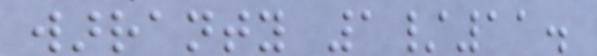warranty 1/11.
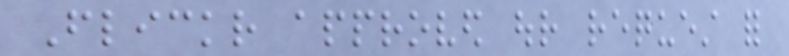Flickr approved our request for
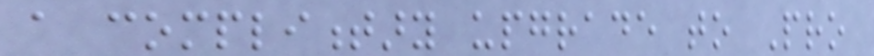a complimentary upgrade to Pro
